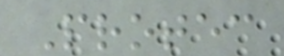Protec
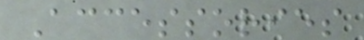Accessories
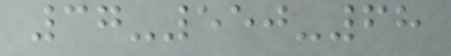37-550-68
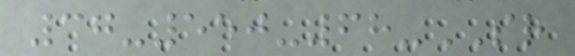37-550-68-SR
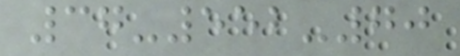37-552-70
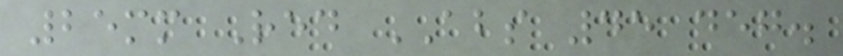25mm Red ABS 45 deg.
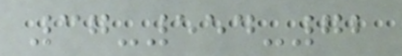37-554-72
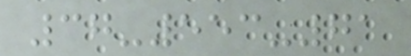37-553-71
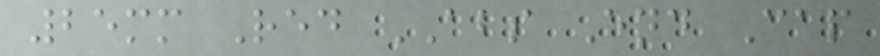25mm Red ABS End Cap
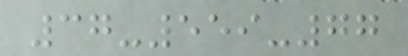37-559-77
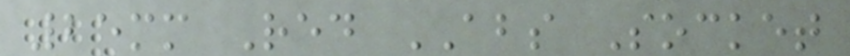25mm Red ABS Socket
